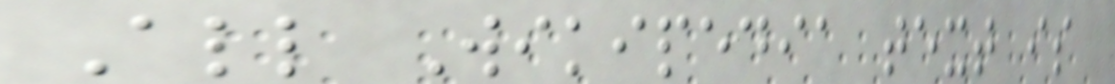All Wikipedia text is
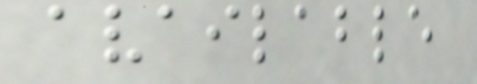available
